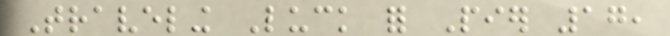Traveling Luck for Pier 17,
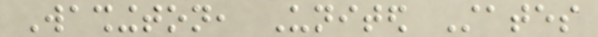Washington, United States
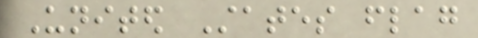United States flag
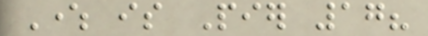Where is Pier 17?
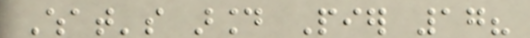What's around Pier 17?
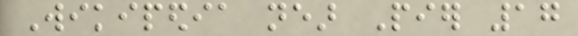Wikipedia near Pier 17
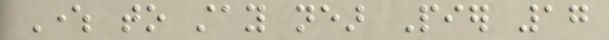Where to stay near Pier 17
